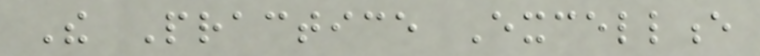The Practice Excellence
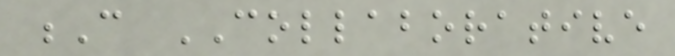C COLLABORATIVE
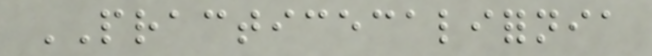PRACTICECALIFORNIA
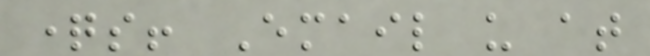questions! Email us at
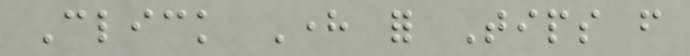Click Here for Tips from
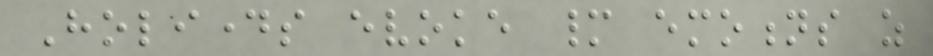Holidays evoke many emotions as
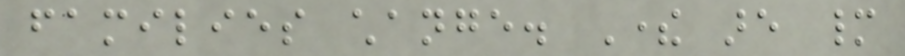families change. There are many
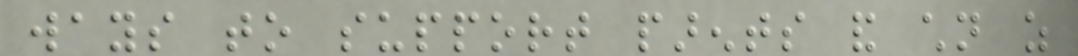ways to support parents and children as
